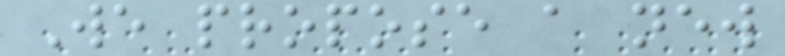We propose a new
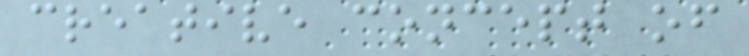creative concept of
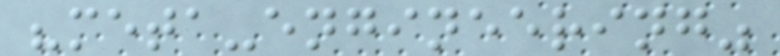"meta-engineering"
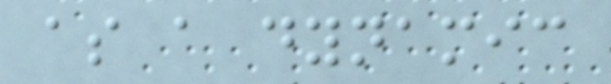as a dynamic
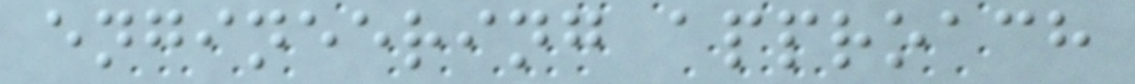engineering approach
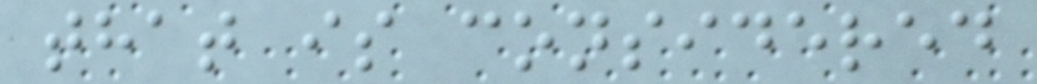that is considered
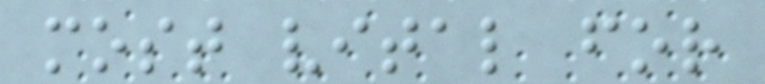most vital for
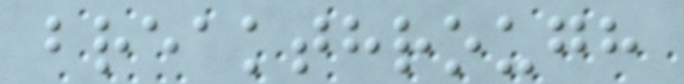breakthrough
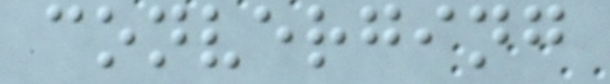converging
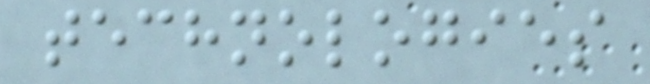technologies
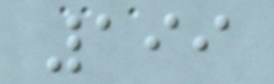199
